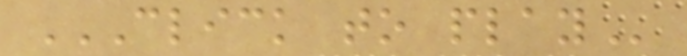CLICK TO PLAY
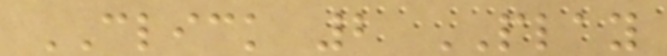CLICK 2 PLAY
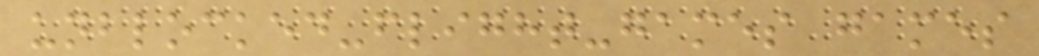unblocked-flight-games games
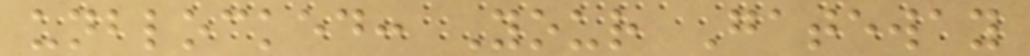unblocked: Your Gateway
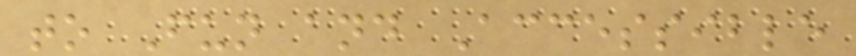to Fun and Accessible
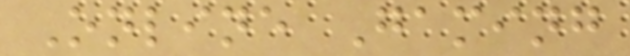Online Gaming
